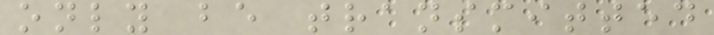only be transmitted
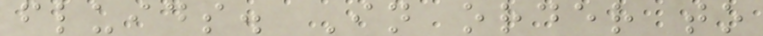fluids. In order to
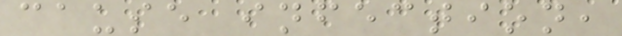cause infection,
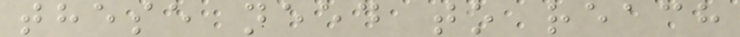these need to reach
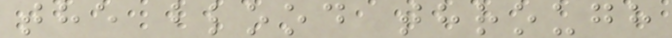the blood through
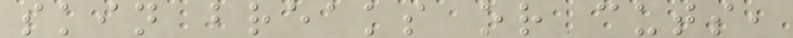skin breaks or cuts,
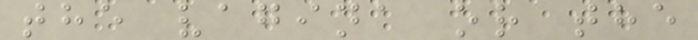the vagina or the
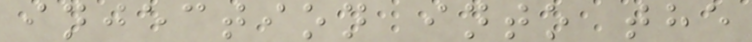injection into the
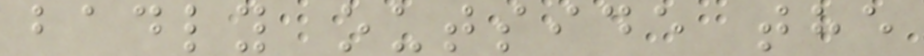badly outside the
